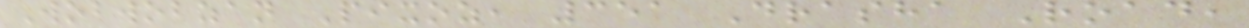Wobwobzan Pixoz, 351 Drasha Road,
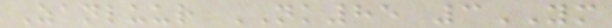Zanluur NK85 3YM
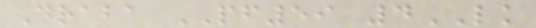Draba PF59 4LK
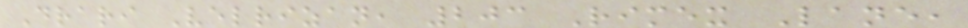Drari Velrizan, 203 Rimex Lane,
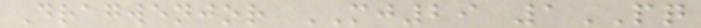Dragwenjor MJ29 1PQ
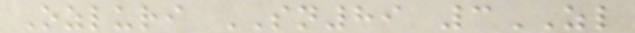Ozluri SN89 3ZL
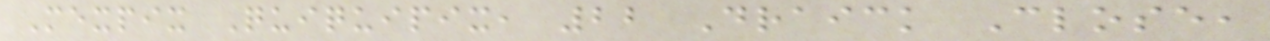Mexpix Quiquipix, 22 Draick Close,
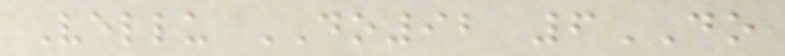Vellu DO92 6DO
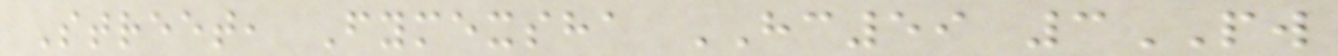Street, Fymexsha HC59 3PW
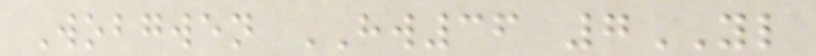Wobgwen HW36 7YL
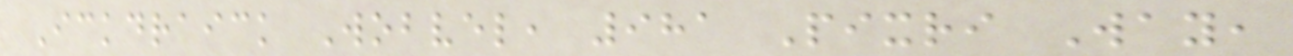Ickdraick Wobvel, 981 Pixri Way,
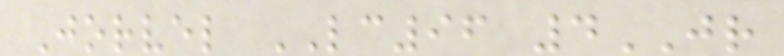Jorvel LC96 4JR
